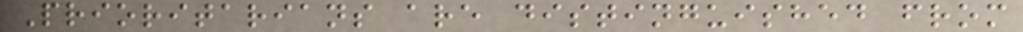Prioritarians are distinguished from
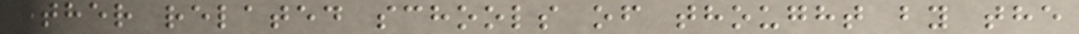other related schools of thought by the
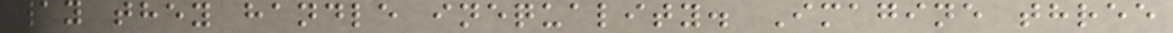way they handle inequality. Imagine three
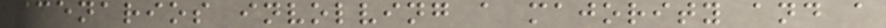scenarios involving a majority and a
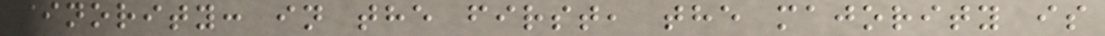minority: in the first, the majority is
